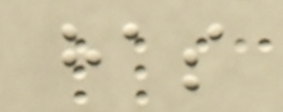has
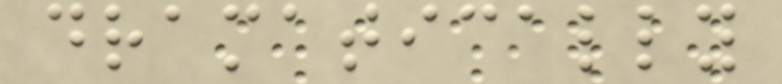dramatically
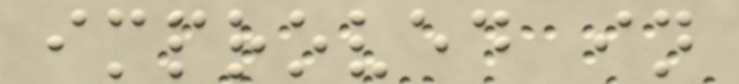improved in
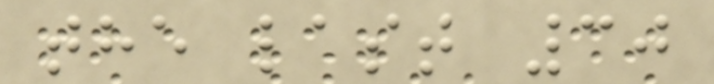the last 30
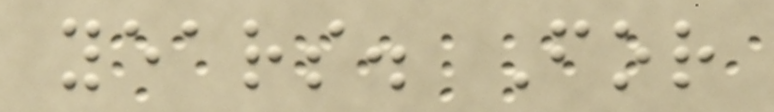years. For
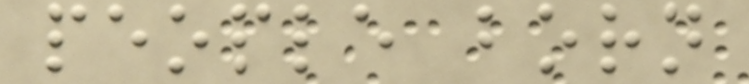people born
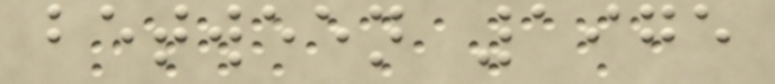between 1975
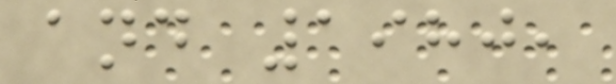and 1980,
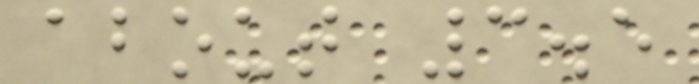about 3.5
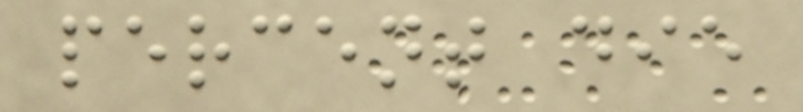percent die
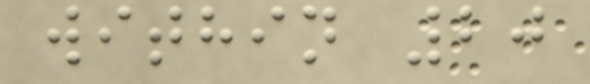within 20
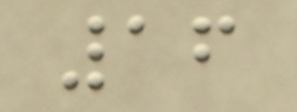16
